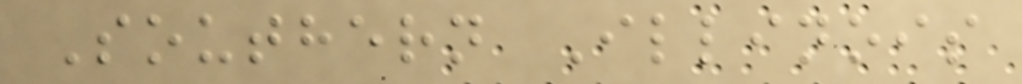Southern Illinois
